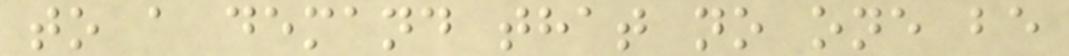to a demand that no one be
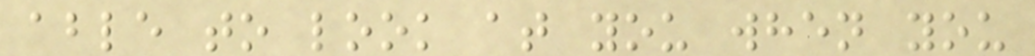able to look at you when you
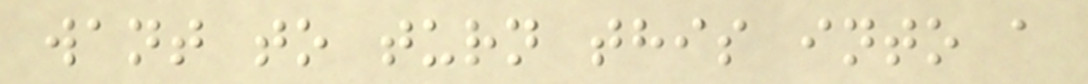want to turn this into a
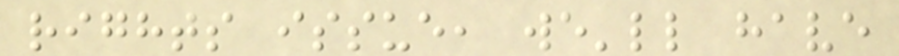rights issue, we'll have
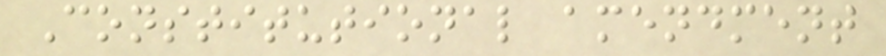Constitutional amendment
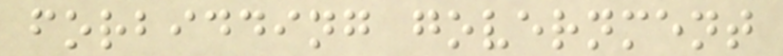forbidding government
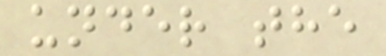under the
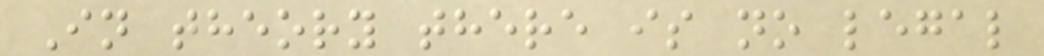In theory there is no legal
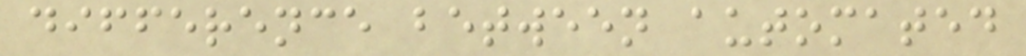difference between automated
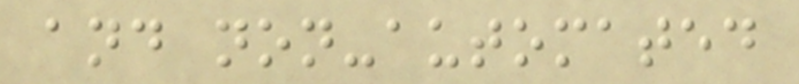and non-automated
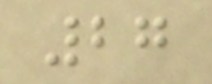27
